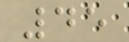45
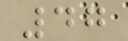47
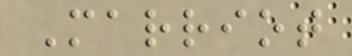Marriot
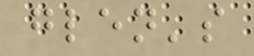glen's
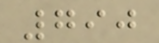790
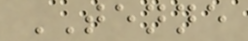TENNE
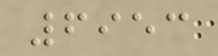6953
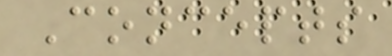Concepts
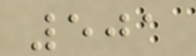501
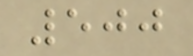500
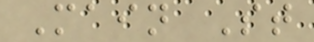Main St
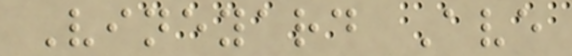Vineyard Ave
